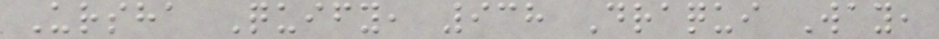Ursha Quify, 938 Draqui Way,
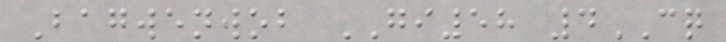Bagwenwob GI58 4CQ
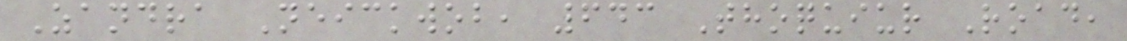Zandra Neickwob, 643 Thoquiur Road,
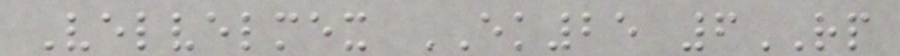Velvelmex EK25 6RP
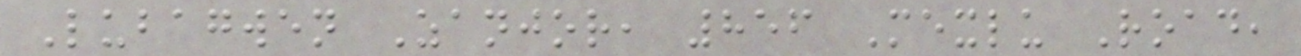Lubagwen Zanjor, 856 Mexlu Road,
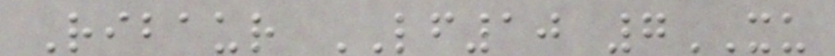Ribaur LF10 7XU
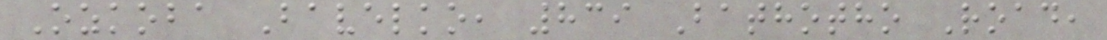Ozkoba Bavelko, 839 Bathotho Road,
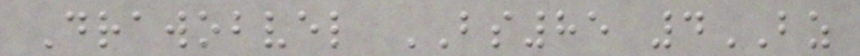Drawobvel BS85 4BZ
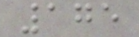175
